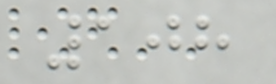108
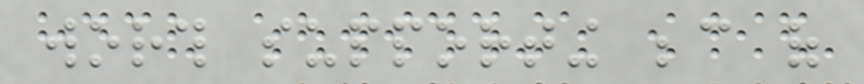worth supporting because of
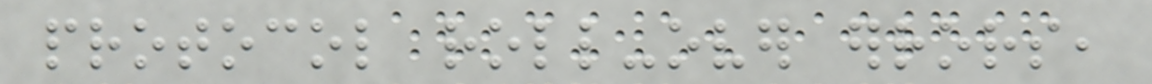protocol roll-over errors,
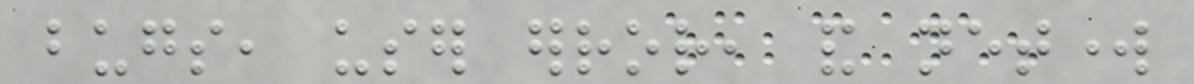bugs, user error, and network
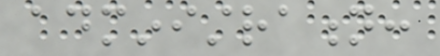administration:
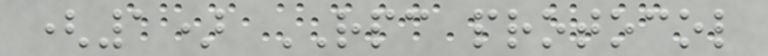(1) RPC protocol
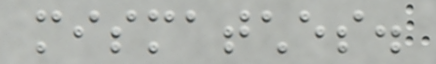mismatches.
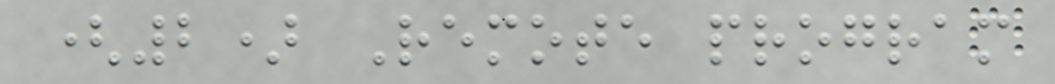(2) Remote program
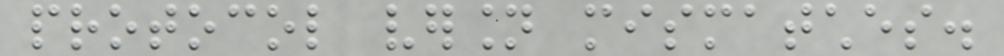protocol version mismatches.
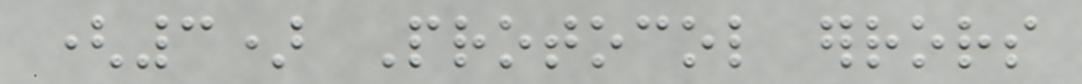(3) Protocol errors
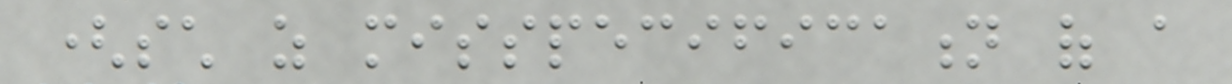(such as misspecification of a
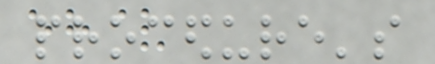procedure's
